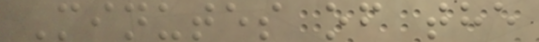Minutes of the
